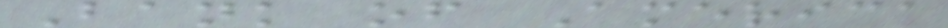Bank of America
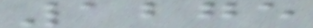1275
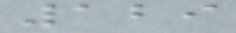129
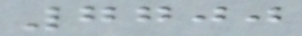7700
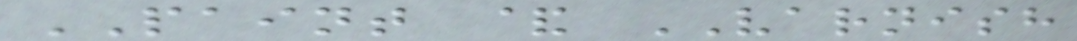PAINT & VARNISH
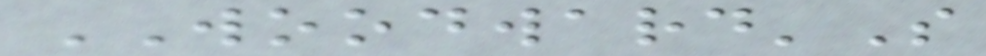WOODWARD'S
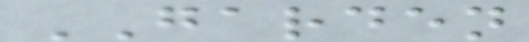GARDEN
